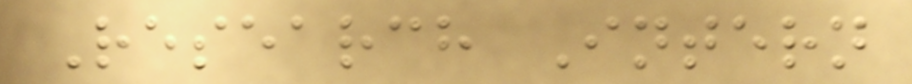Research Intern
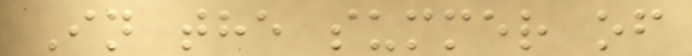In the summer of
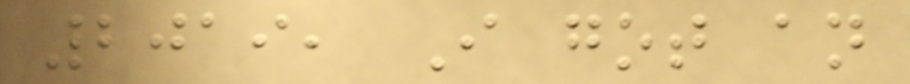2019, I got an
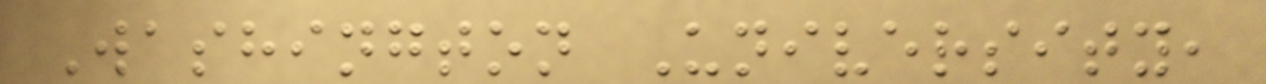Washington University,
